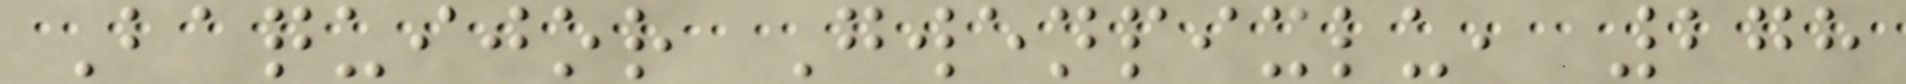Baquijor Gwenpixlu, 278
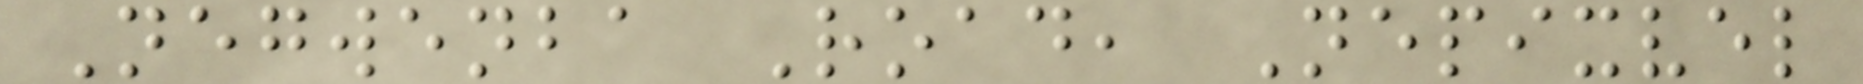Negwenba Road, Nepixvel
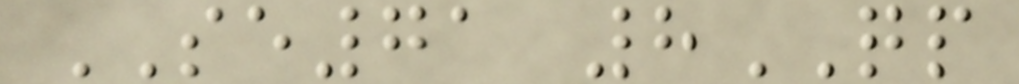SE71 8QP
